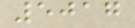5017
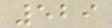529
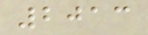2013
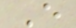E
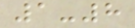1-8
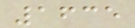1635
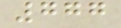777
